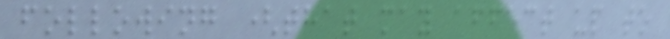following (that may affect up to
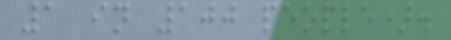1 in 100 people).
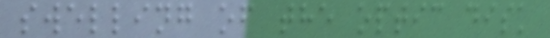swelling of the optic disk
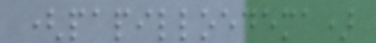(papilloedema)
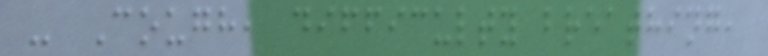- Cough, difficulty breathing,
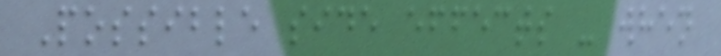Possible side effects - when
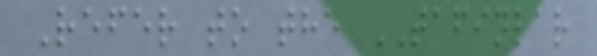Refer to the TAFINLAR
